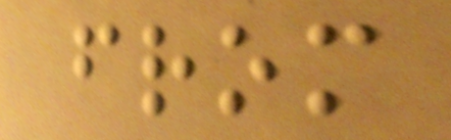from
